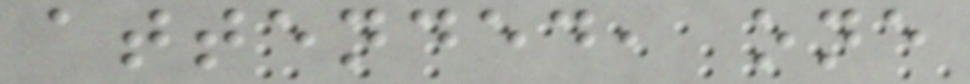attended, one
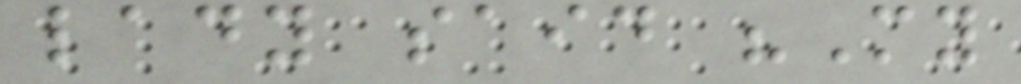lady said "My
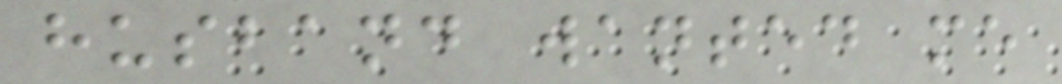husband wanted me
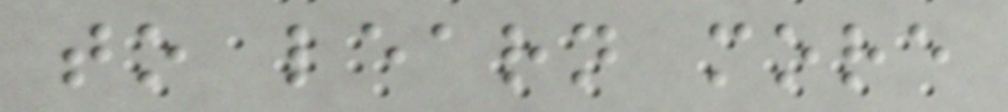to learn more
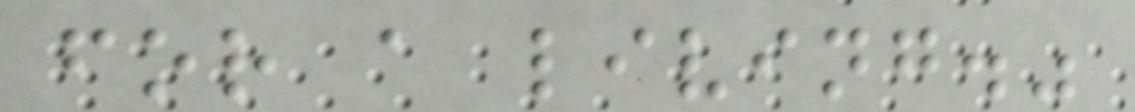for a living."
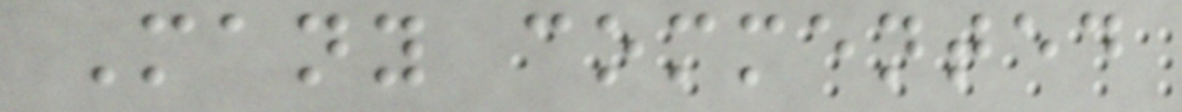Many commented
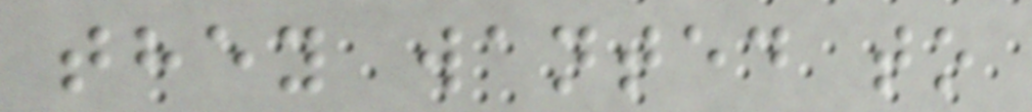they wanted to
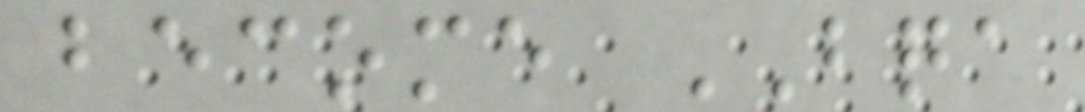become BQA
